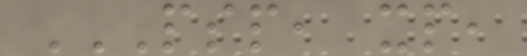PSP, XP,
